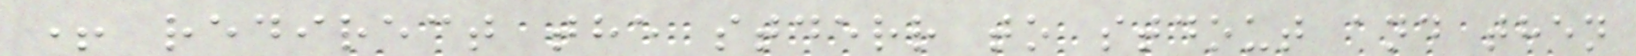+ redirect the stderr to stdout and then
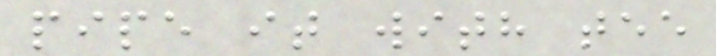pipe it with tee
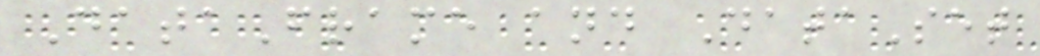DataFrame and DataSet
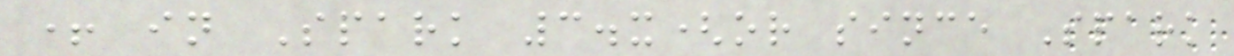+ in Spark 3.x(or since Spark
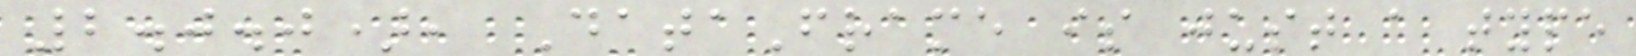2.0.0), DataFrame is just a type
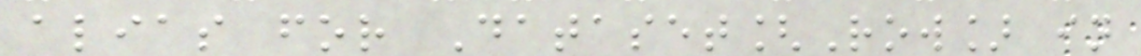alias for Dataset[Row] in
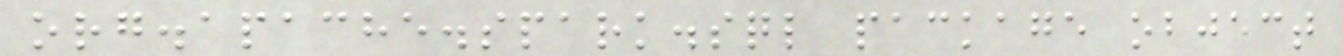org.apache.spark.sql package object
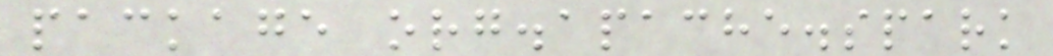package org.apache.spark
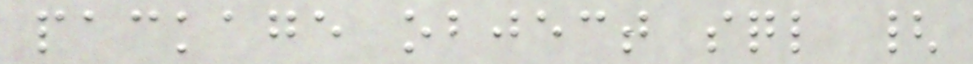package object sql {
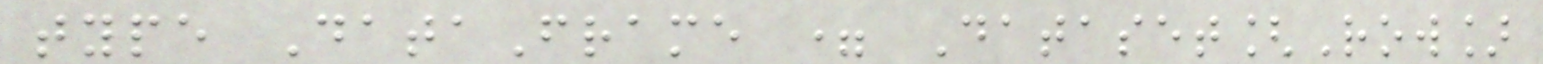type DataFrame = Dataset[Row]
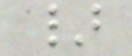}
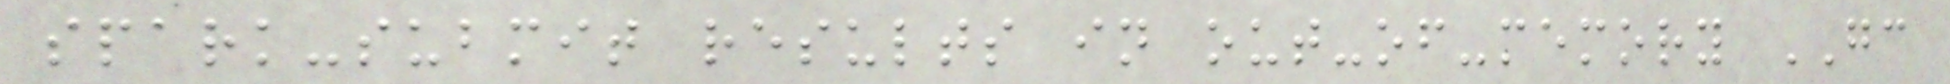spark-submit results in out-of-memory GC
